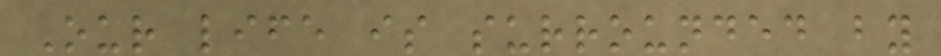Our life is surrounded by
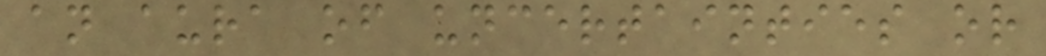an aura of uncertainties or
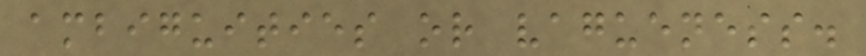ambiguities or vagueness.
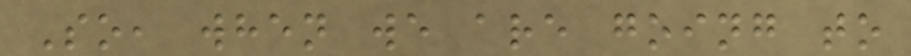So, when we are going to
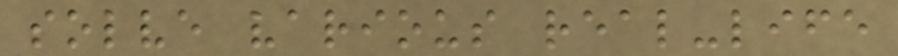solve various real-life
